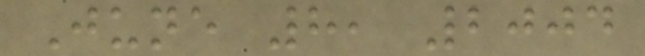June 8, 2004
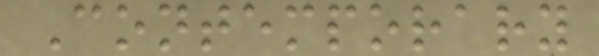Contemporary
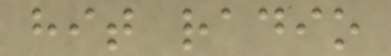hit radio
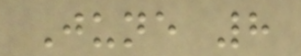June 8
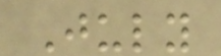July
